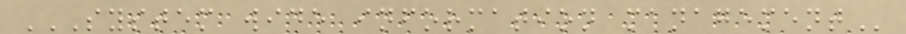SYSTEM WIDE INFORMATION MANAGEMENT
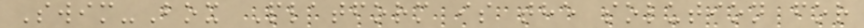Swim-Box Platform is the solution for
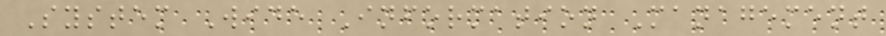System Wide Information Management
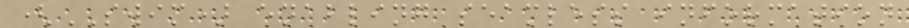(SWIM) enabling seamless information
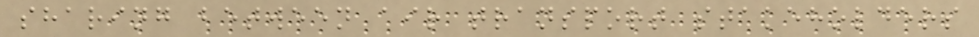sharing between air transport stakeholders
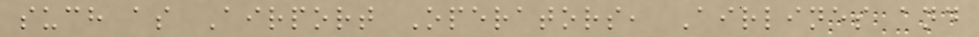such as Airport Operators, Airlines and
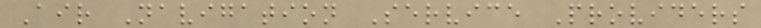Air Navigation Service Providers
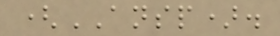(ANSP).
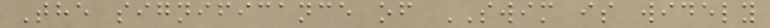The significance of SWIM is widely
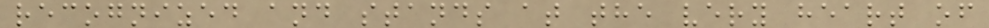recognized and stands at the very heart of
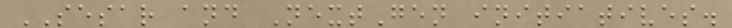SESAR and NextGen initiatives.
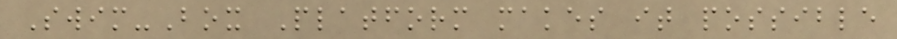Swim-Box Platform makes it possible
